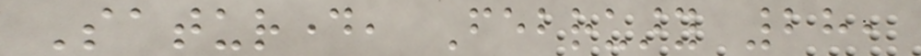Saturday, February 28,
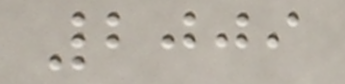2009
